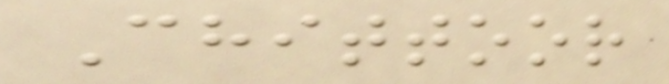Chittoor
